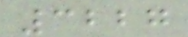3227
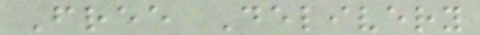Free Delivery
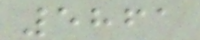5861
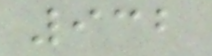932
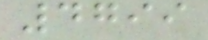4799
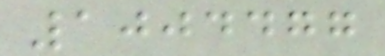1004477
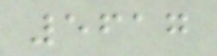5617
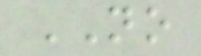NO
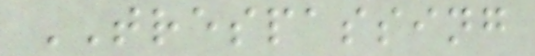TRESPASSING
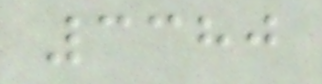3380
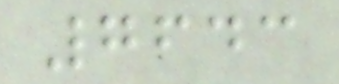7643
